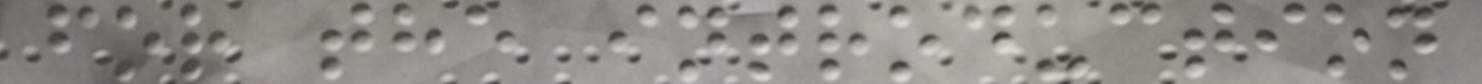for the introduction
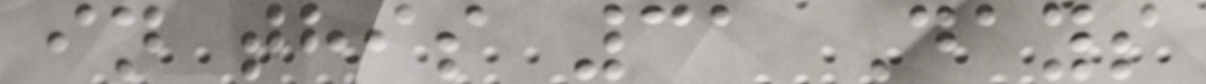in this 31 Days
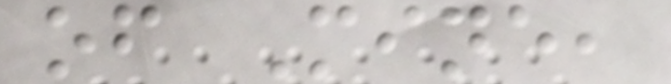of Mine,
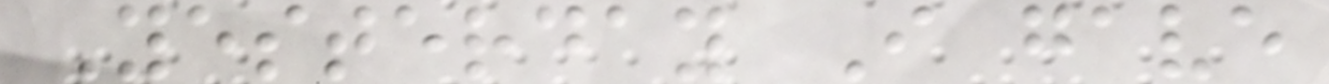Yesterday I gave
